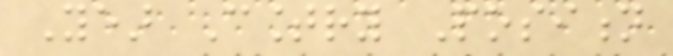Year Country Position
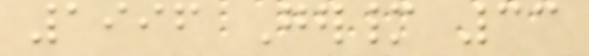1996 Germany 33
